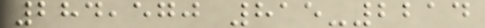284,570 815-2214
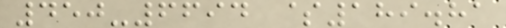450-6694 $189.81
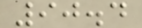90.4
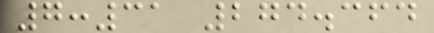7:31 274.364
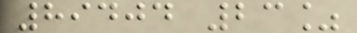89404 23%
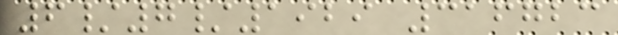6/7/1929 316723
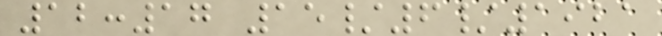12:17 15/6/1921
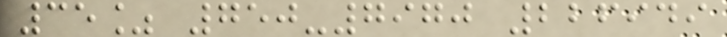35% 750-7970 226949
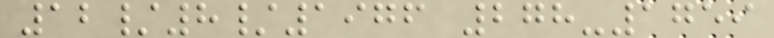12/8/1976 278-1759
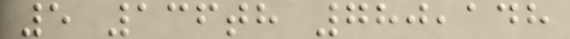5 136th 780,148
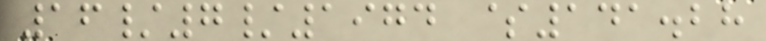16/7/1974 $141.28
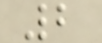2
